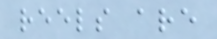reels are
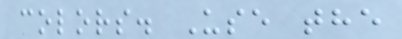colors. Use the
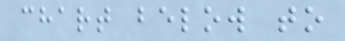chart below to
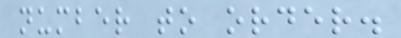number to order.
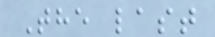The last
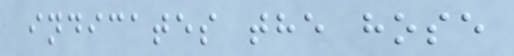indicates the hose
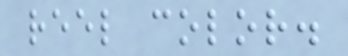reel color.
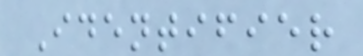Identifier
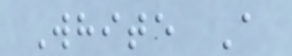White A
